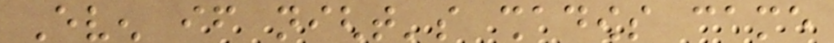Even if night's shadows came
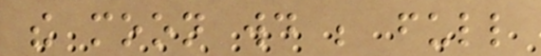the moon would be full
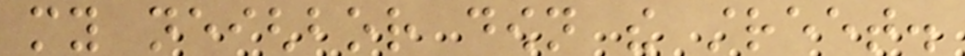my neighbor down the street.
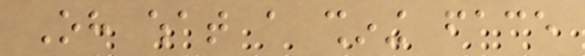Oh what a shining face
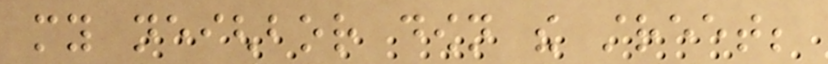my neighbor down the street;
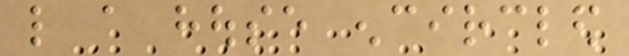like a house encircled
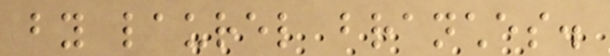by laurel branches.
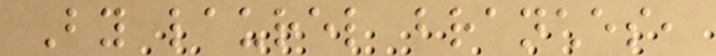By laurel branches,
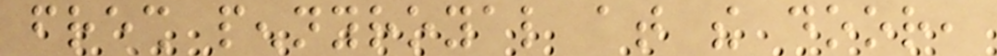fresh pennyroyal at the door,
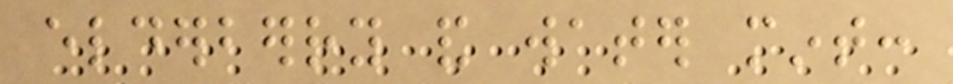elderberry and water mint:
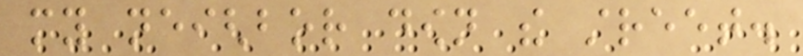my neighbor down the street.
